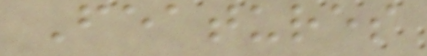Features
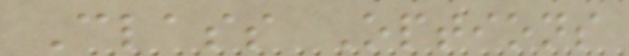Class Options
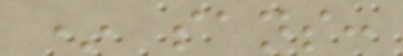* sans:
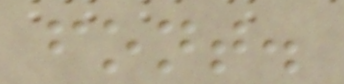font.
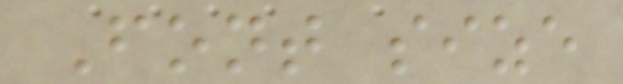Font size
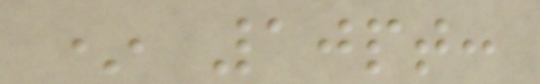* 10pt:
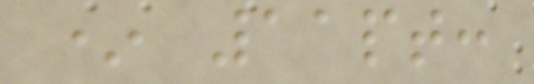* 11pt:
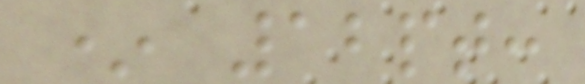* 12pt:
